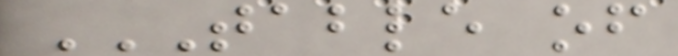TABLE OF
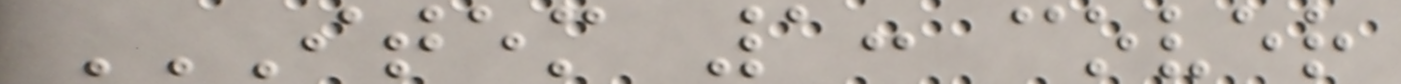ITEM 1: COVER
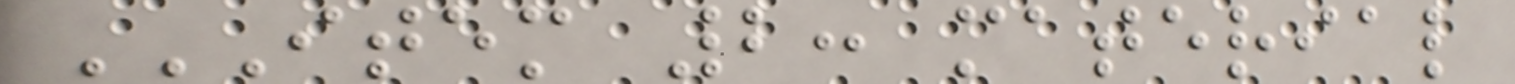ITEM 2: MATERIAL
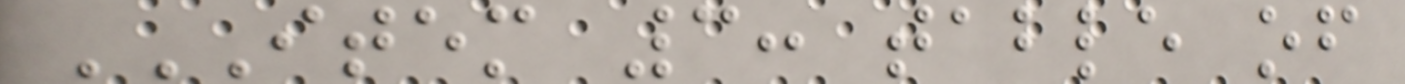ITEM 3: TABLE OF
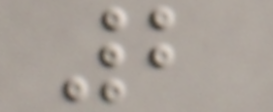2
